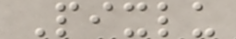Pixlu
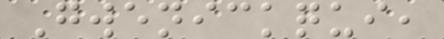Gwenickqui,
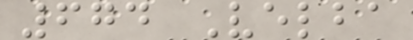674 Velba
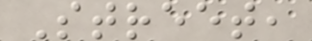Street,
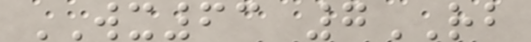WX63 7RB
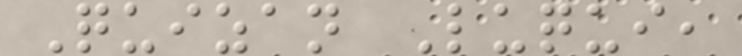Quizan Luqui,
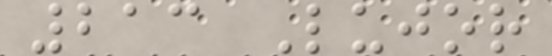213 Lujor
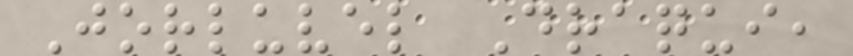Jorluvel Draqui,
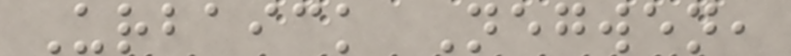Urbaick Negwen,
